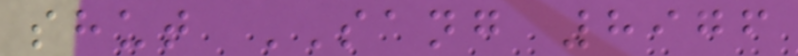shut SANG 8976
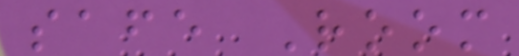safe Room
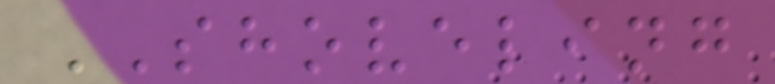SHOVELING
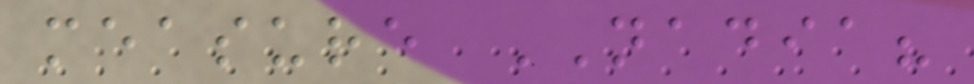measure NADIA?
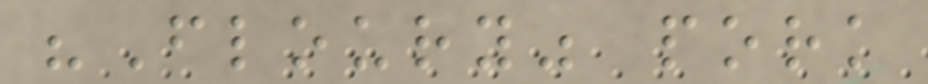"Floury" pork
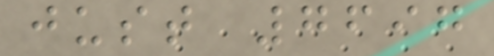just 7697
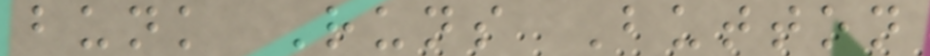bunk Runs Button
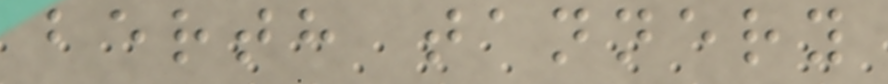berth tannery
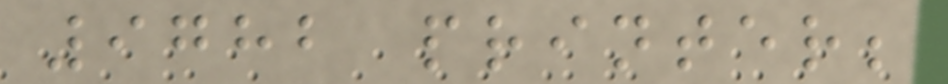9782 printer;
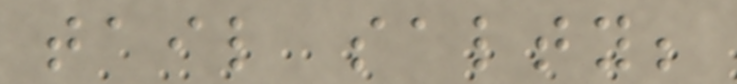tail salty;
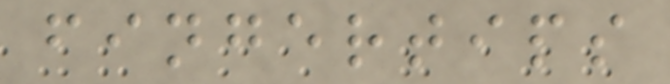fingertips
